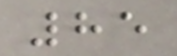85
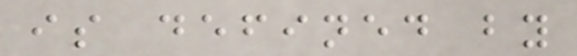is defined by
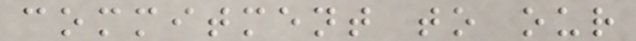commitment to our
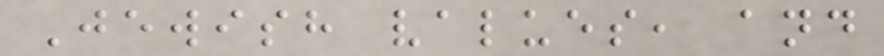Jewish values, and
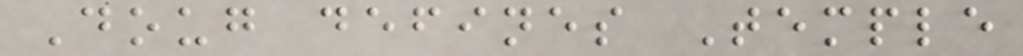Doug defines Temple
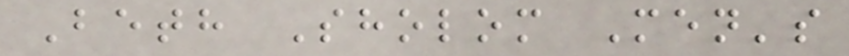Beth Sholom Men's
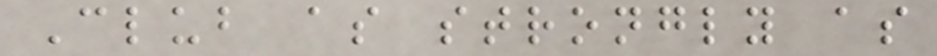Club as strongly as
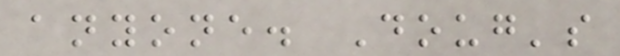anyone. Doug's
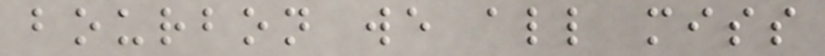bourbon we all miss
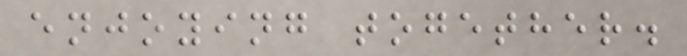enjoying together.
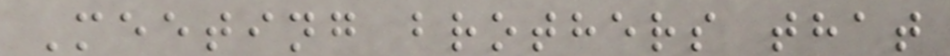Meeting brothers that
